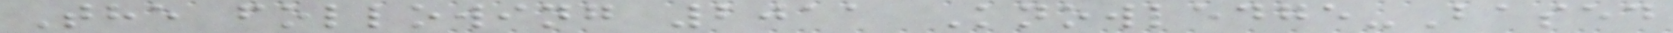The following 2011 Knowledge-Based
